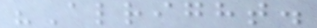"Alright.
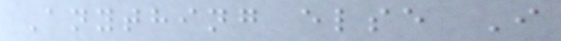Anything else I
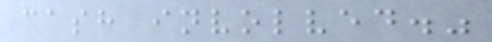cash involved."
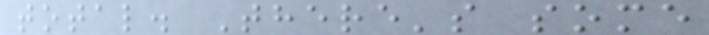total. There's some
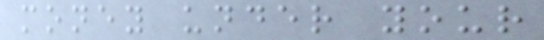money under your
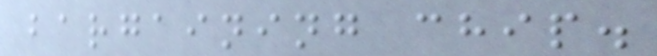bargaining chip.
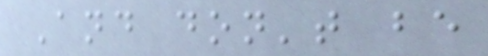And don't be
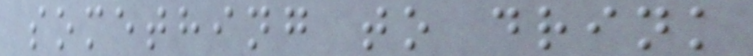something to drink
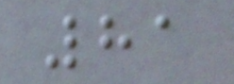81
